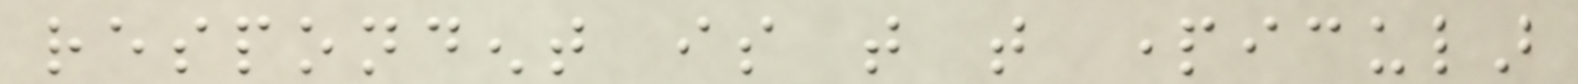respondent is that that particular
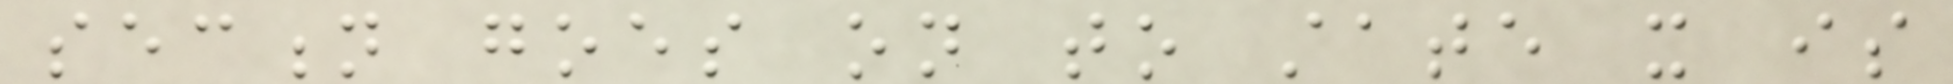section goes on to state it is
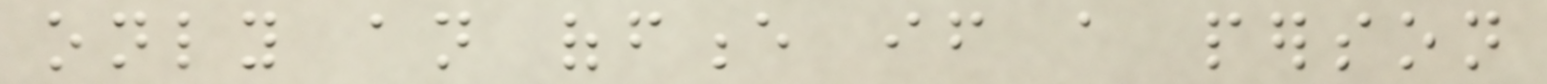only an offence if a person
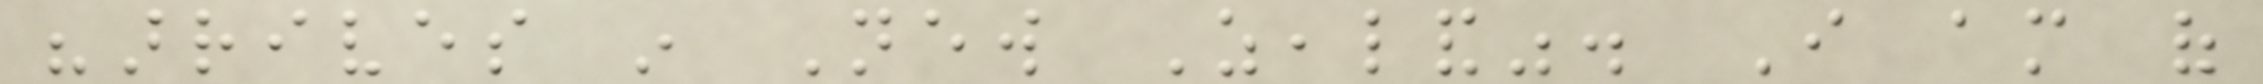"arrives in New Zealand". I am of
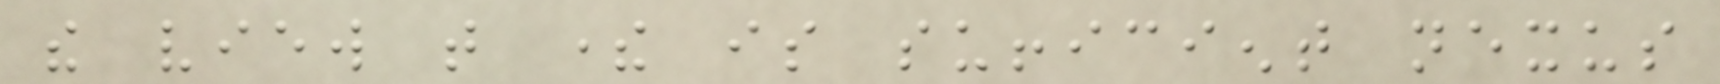the view that there is sufficient nexus
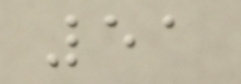51
